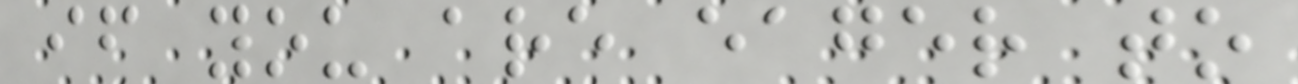if you are eager to
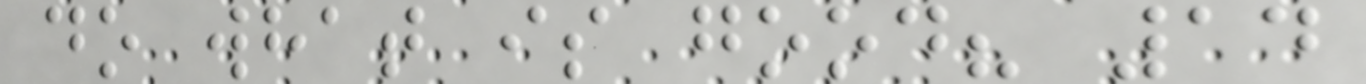do what is good? 14
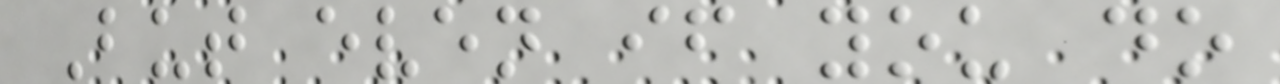But even if you do
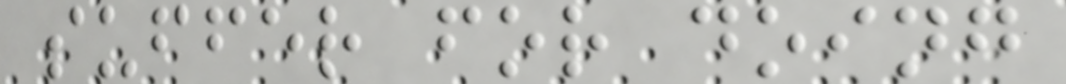suffer for doing
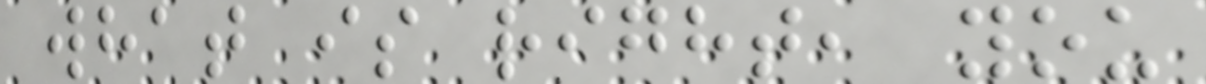what is right, you
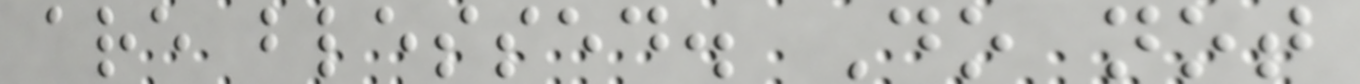are blessed. Do not
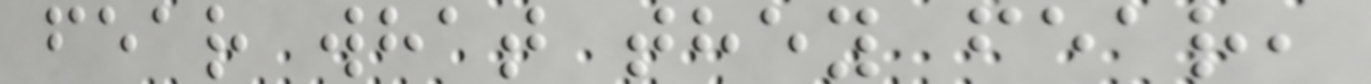fear what they fear,
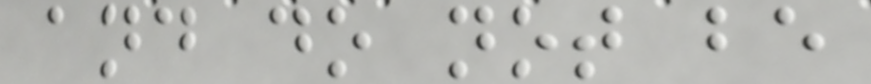and do not be
